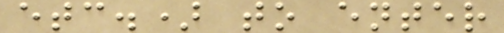etc.) to enter
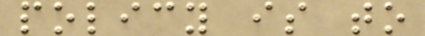policy is to
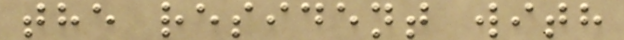the resident with
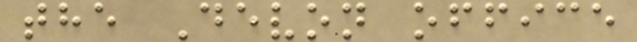the Devon office
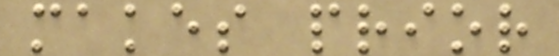makes prior
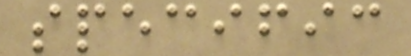specific
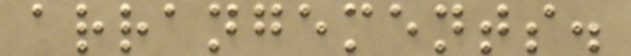arrangements.
